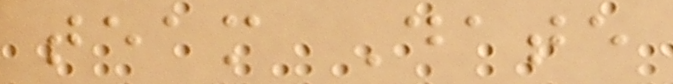team Date
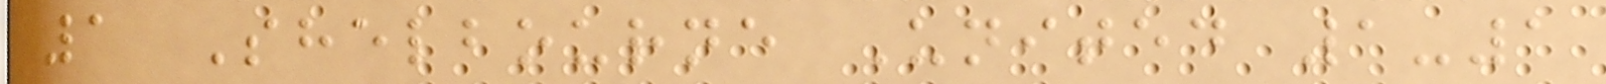1 Shelbourne United 1-1
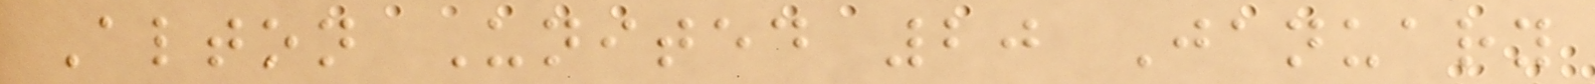Alton United 20 January
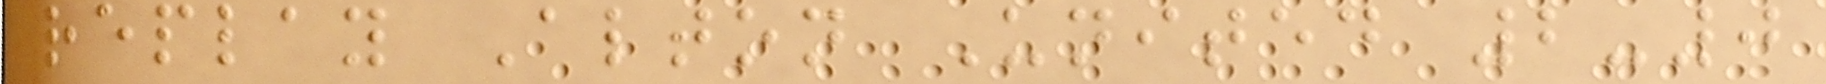replay Alton United 2-0
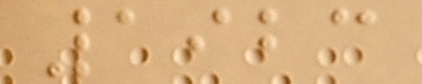1923
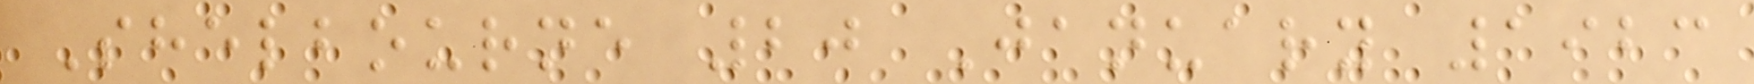Shelbourne 20 January 1923
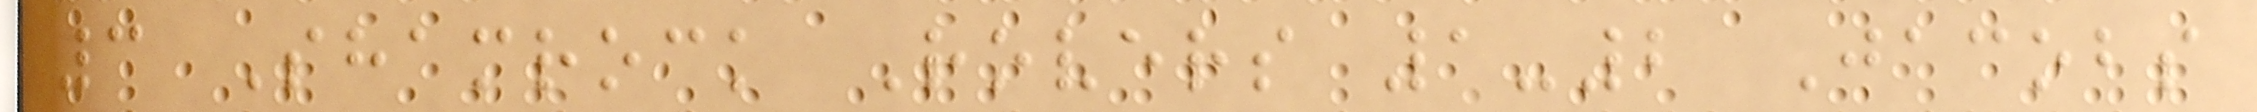3 Shamrock Rovers 1-2 Jacobs
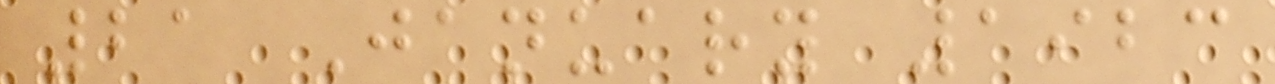21 January 1923
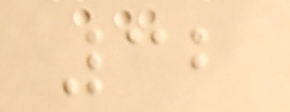32
